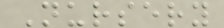Nursery
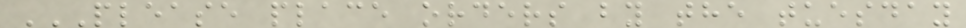PLEASE PLACE ORDERS BY THE TUESDAY
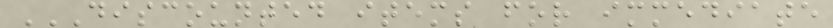DISCOUNTED ITEMS FOR IMMEDIATE
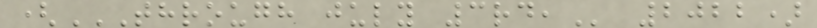(THROUGH JULY 3RD, 2022)
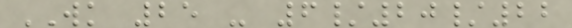WK 25 - 6/20/22
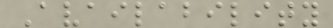Availability
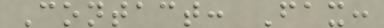Contact: Fax:
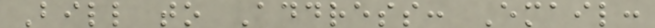Bill to Address: Email:
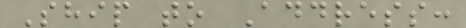Ship to Address:
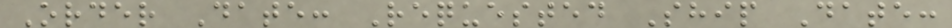Order Date: Requested Ship Date:
